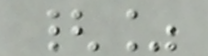{%
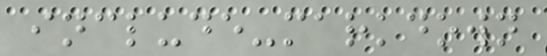include-markdown
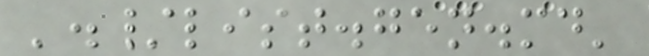'./list.gen.md'
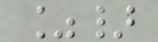%}
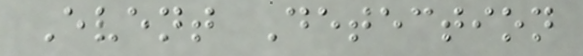Event Detection
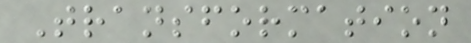Transformation
